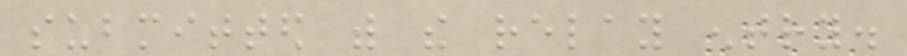submitted with the relay entry.
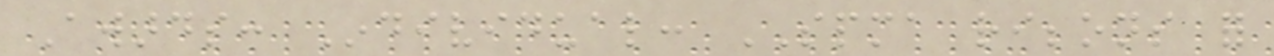Awards: Individual: SPMA ribbons for
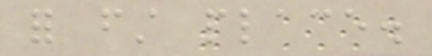for first place.
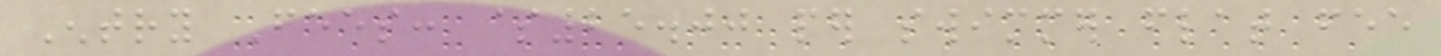Entry Fees: $25.00 per swimmer flat fee
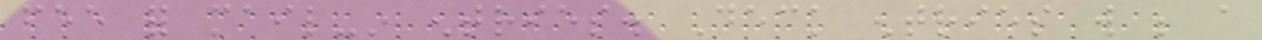fee for mail-in entries. Deck entries will be a
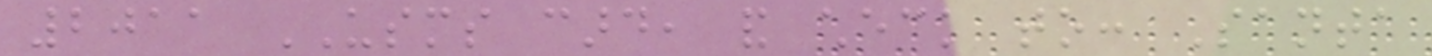2011 USMS card, and check to: Santa
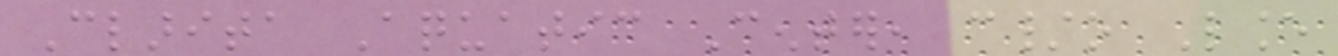Clarita Aquatic Center, c/o Lance
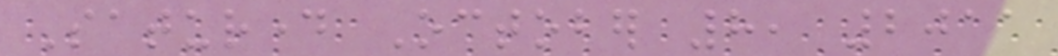Saturday October 8, 2011
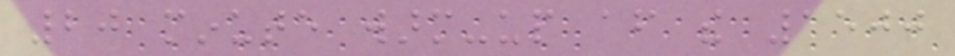20 minute warm-up after the 1500
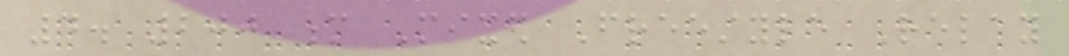4. 200 m Mixed Freestyle Relay
